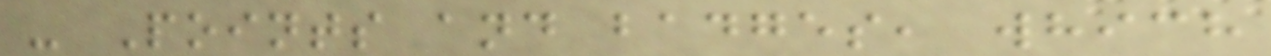- Points and badges, which
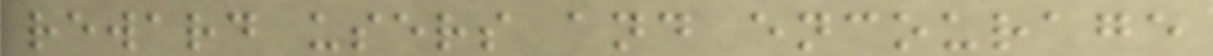reward users and encourage
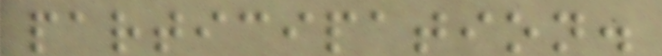participation.
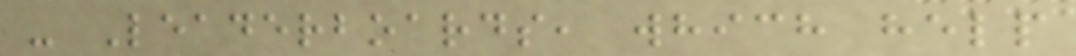- Leaderboards, which help
